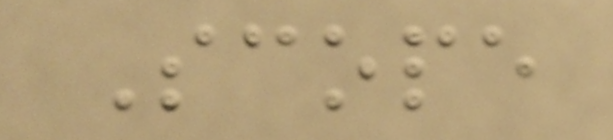Scope
